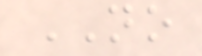NO
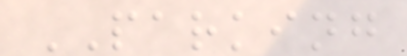PARKING
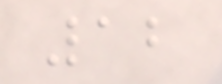12
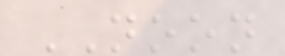NOON
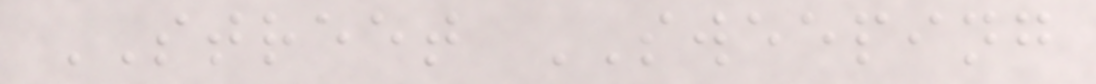STREET SWEEPING
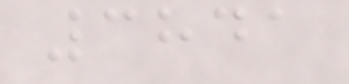3841
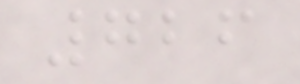726
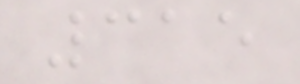315
